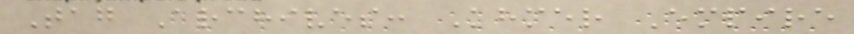Tag Archives: Khmer Empire
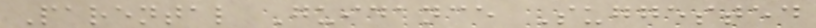Parental Guidance Suggested
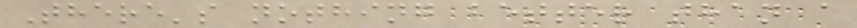There's nothing better than a
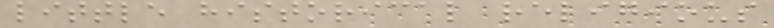little historical religious
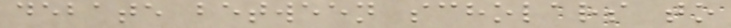debate between scholars to
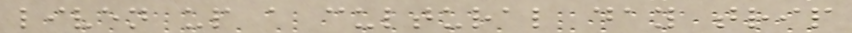liven up a cultural day trip
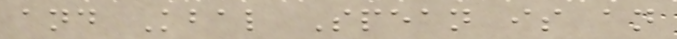and Kbal Spean is an
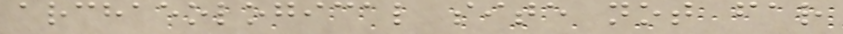archaeological site not far
